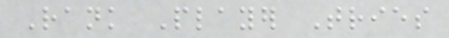Rank Player Tries
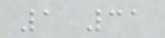1 31
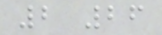2 26
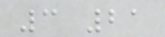3 21
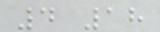4 18
